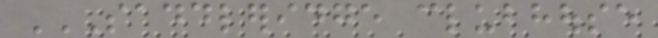SADDLERIDGE CLUBHOUSE
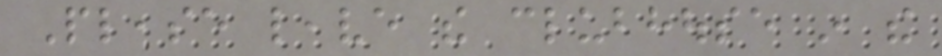Please leave the clubhouse in the
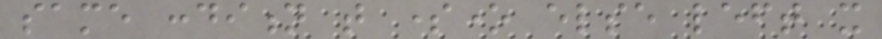same condition that someone else left it
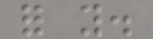for you.
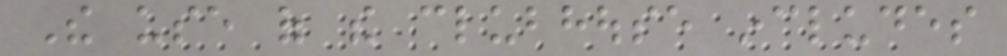The use of the clubhouse includes
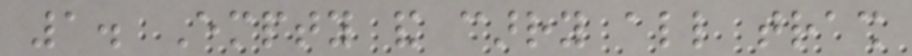1. Empty and carry all trash
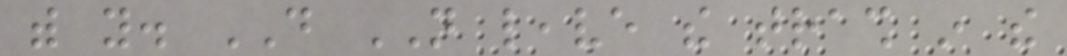with you. DO NOT leave the trash in the
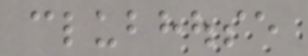clubhouse
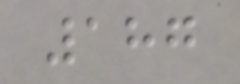187
